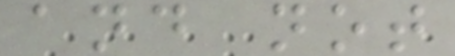and not
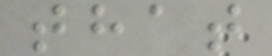that
